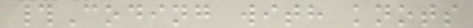#Coding with knots
